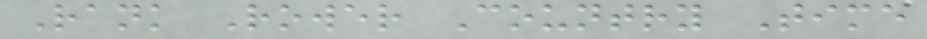Rank Rower Country Time
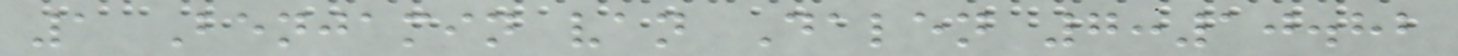1 Benjamin van Dalen 7:10.82
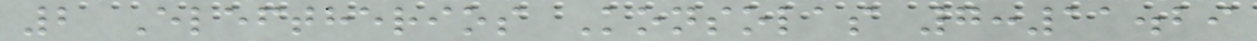2 Eleftherios Konsolas 7:11.29
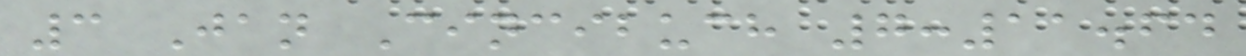3 Jan Cincibuch 7:11.64
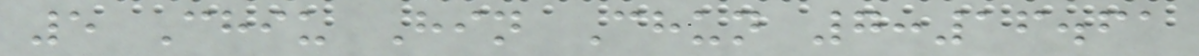5 Chiu Hin Chun 7:16.61
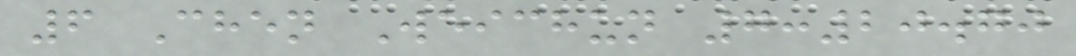6 Chen Weichun 7:20.70
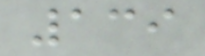139
